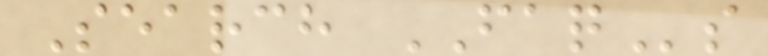Search FAQs
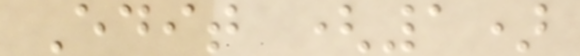Edit (1)
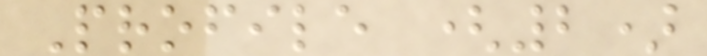Profile (2)
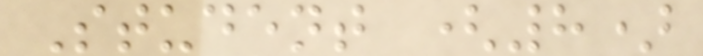Student (8)
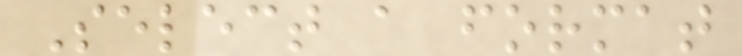Select a format
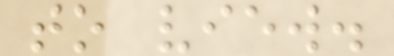to view.
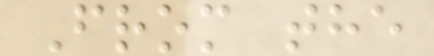From the
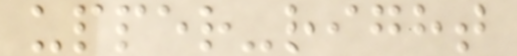upper-right
